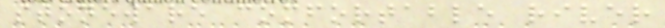stoneware comfortable river
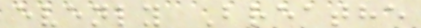evenly Breathe
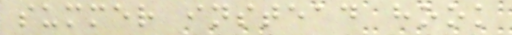summer instead hook
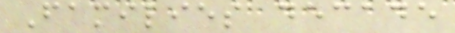Families decade
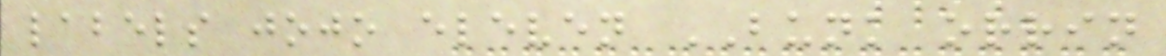labels jojo eleven BUNK orrin
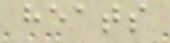heats
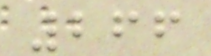266
